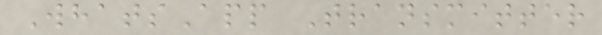WhatsApp Transmitter
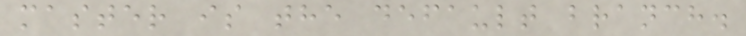master is the default branch.
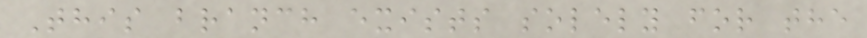This branch exists solely for the
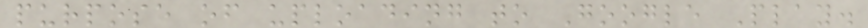purpose of uploading to Google Play.
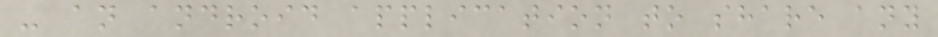- an android application to share any
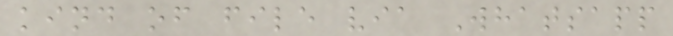kind of file via Whatsapp
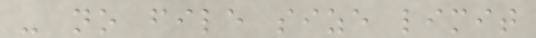- no file size limit
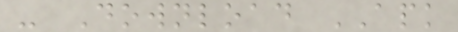- Download APK
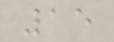15
